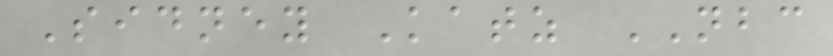Sidney Katz NBC
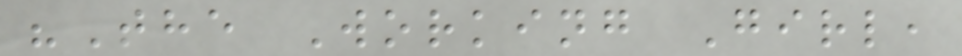"The Working Girl,
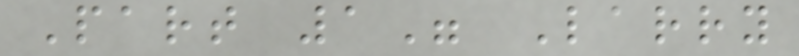Part 1" Larry
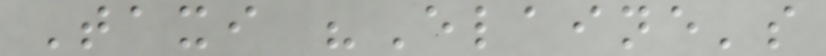Taxi "Elaine's
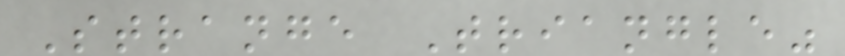Strange Triangle"
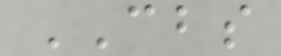CBS
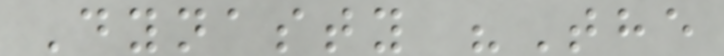Dynasty "The
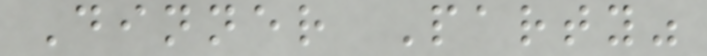Dinner Party"
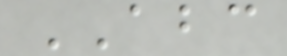ABC
